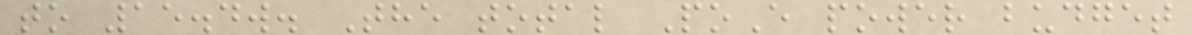to 15.4w. The total PoE power budget
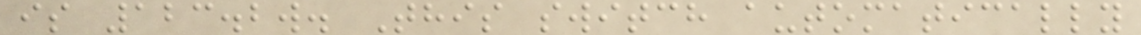is 123.2w. This switch automatically
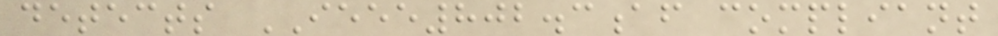detects IEEE802.3af compliant
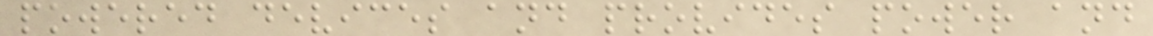powered devices and provides power and
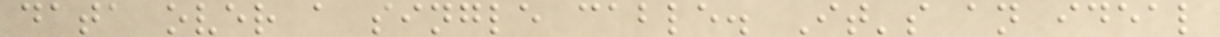data over a single cable. It's an ideal
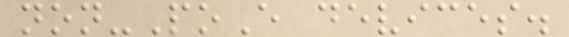non-PoE devices.
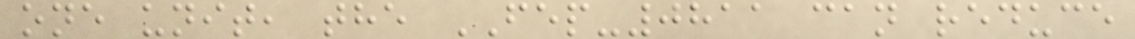one unit, the FEP-0811 can reduce
